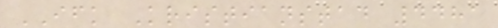IFK Kristianstad 4481
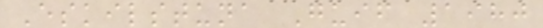Eskilstuna Guif 1980
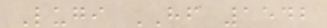Lugi HF 1542
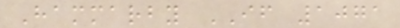Hammarby IF 1071
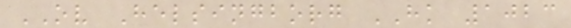OV Helsingborg HK 1023
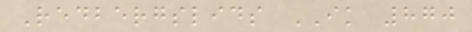Redbergslids IK 870
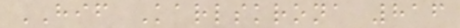HIF Karlskrona 816
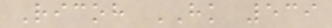Ricoh HK 539
